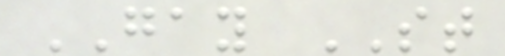GAY ST
